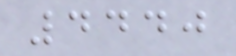4440
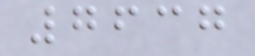7637
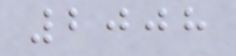2008
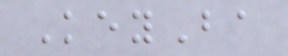KeyBa
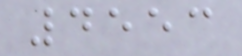4553
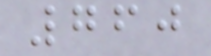760
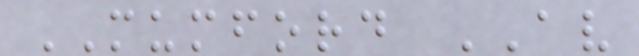MUMFORD AV
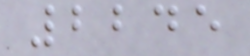2245
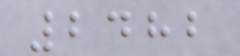2482
